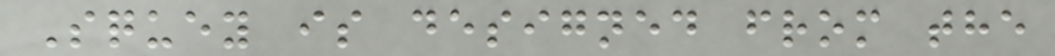Squey is designed from the
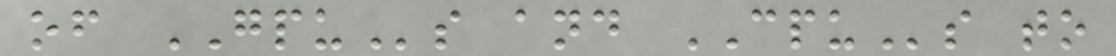of GPUs and CPUs to
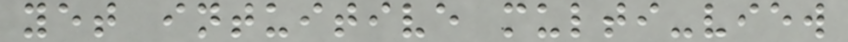yet intuitive multi-view
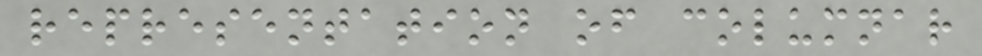representation of columnar
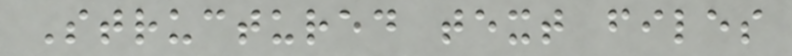Structured text files
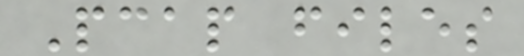Pcap files
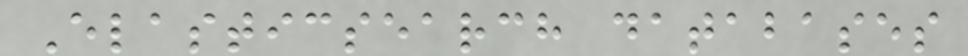Elasticsearch databases
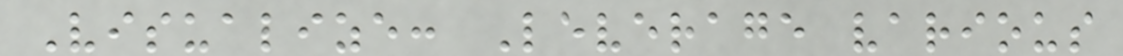Visualize: Leverage various
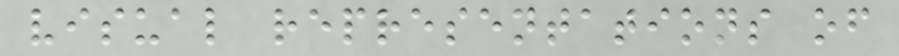visual representations of
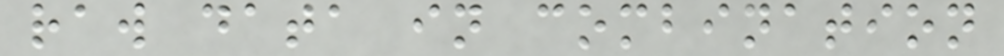raw data in combination
